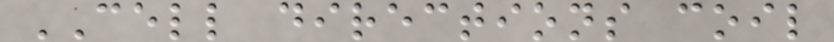CELL directions coil
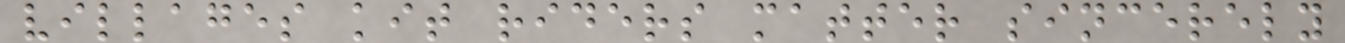villages kit riders matter sincerely
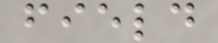field
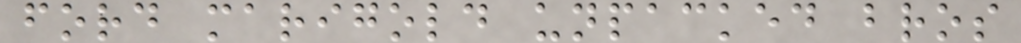ford marigold unpacked bros
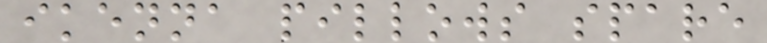ikenna pillows spare
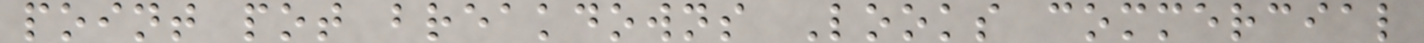point pot breakdowns Looks commercial
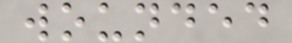wounded
